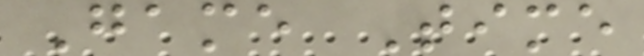Game Time
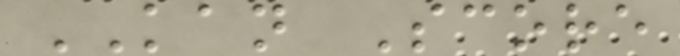KAN Score
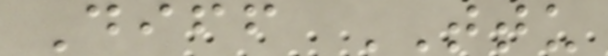Diff TTU
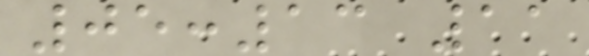05:13 11
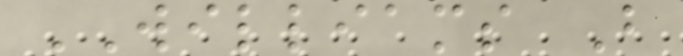WILLIAMS B
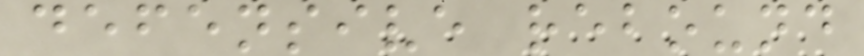defensive rebound
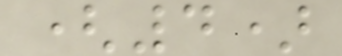(4)
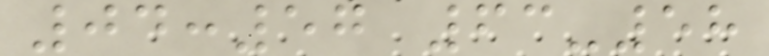04:57 63-58
